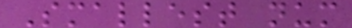Smallest num
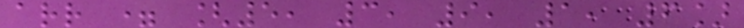arr = [5, 3, 9, 1, 6]
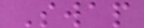Swap
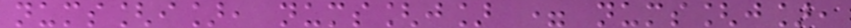nums[i], nums[j] = nums[j],
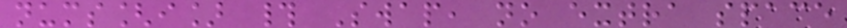nums[i] # Swap, no extra space
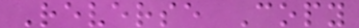Reverse Copy
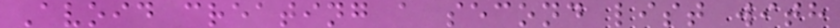Avoid creating a second list with
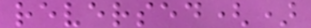reversed()
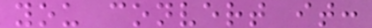you convert it:
